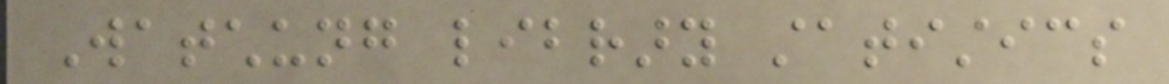Watchung library statistics
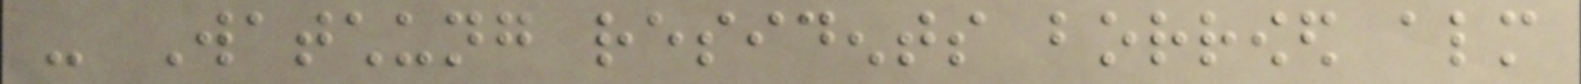- Watchung residents borrowed almost
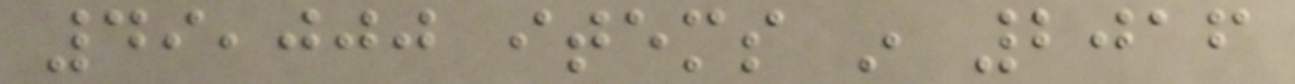49,000 items in 2016
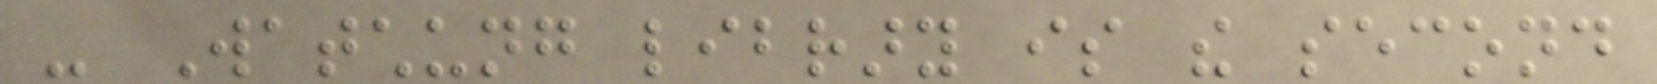- Watchung library is the second
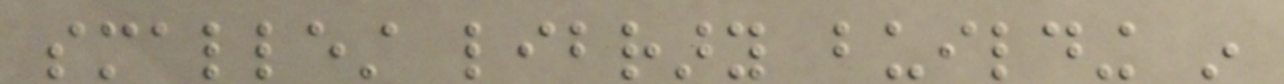smallest library building in
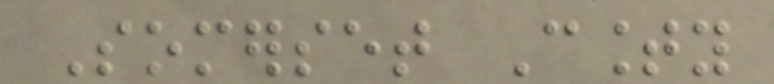Somerset County
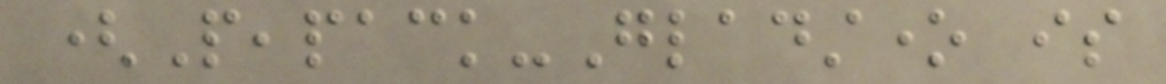(Peapack-Gladstone is
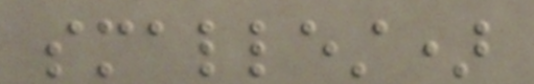smallest)
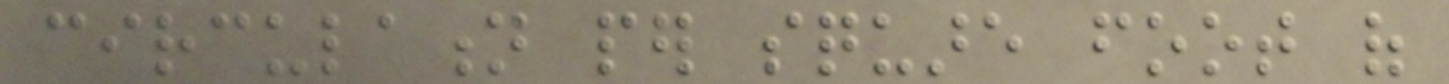circulation per square foot of
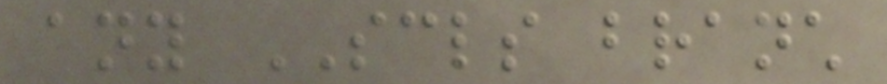any SCLS branch
